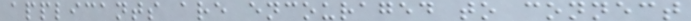applicants are encouraged to connect
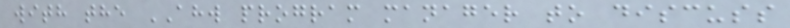with the AHW program manager to discuss
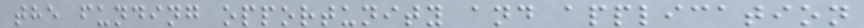the funding opportunity and application
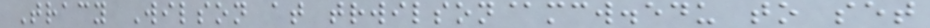Tracy Wilson at trwilson@mcw.edu to set
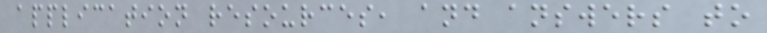application resources, and answers to
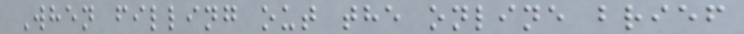When filling out the online brief
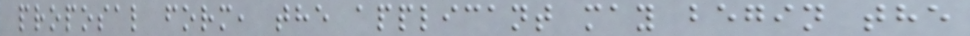proposal form, the applicant may begin the
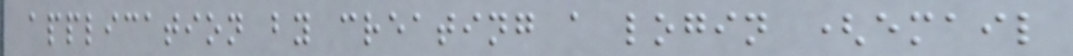application by creating a login (email
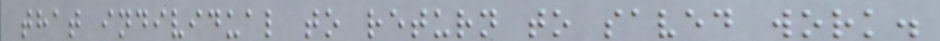that individual to return to saved work.
